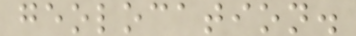geolocation.
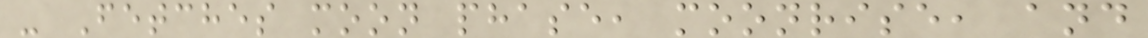- Fetches moon phase, moonrise, and
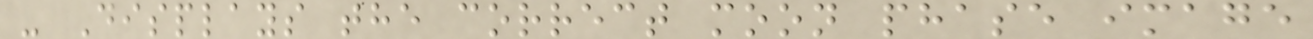- Displays the correct moon phase image
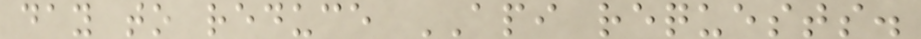day to reduce API requests.
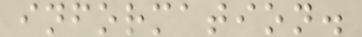information.
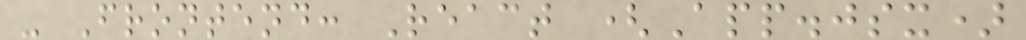- Frontend: React (App.jsx)
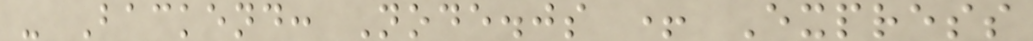- Backend: Node.js + Express
